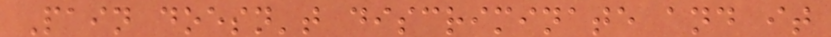Pain doesn't discriminate and it
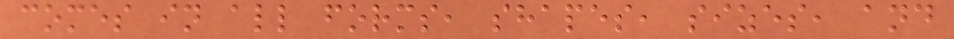comes in all forms, shapes, sizes, and
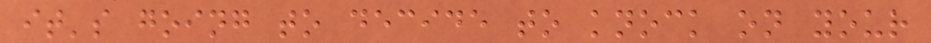it's going to decide to knock on your
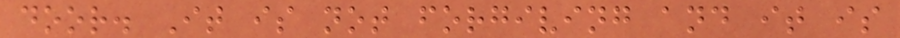door. It is not forgiving and it is
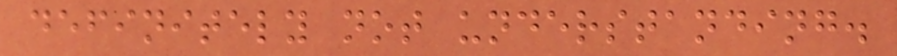definitely not understanding.
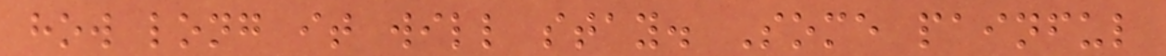how long it will stay. Some painful
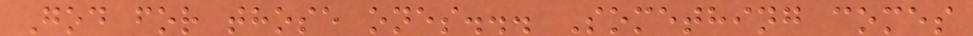God for those ones... Something comes
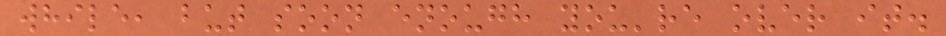while, but soon enough you're over it.
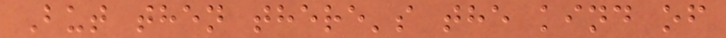But then there's the kind of
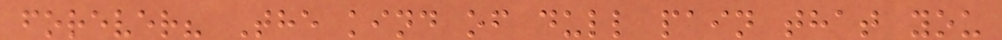forever? The kind of dull pain that you
